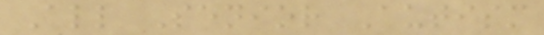All Senior Autism
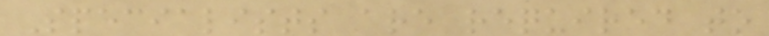Specialists are required to
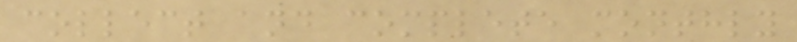collect and complete monthly
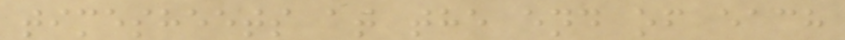timesheets at the end of each
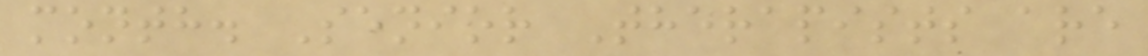month. Senior Therapists are
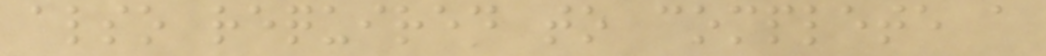also required to complete a
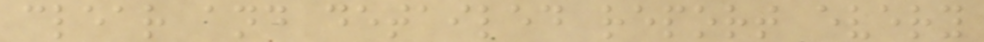clear and detailed report every
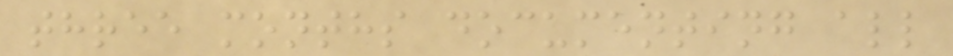three months documenting all
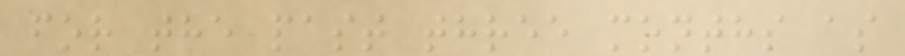for the past three months as
